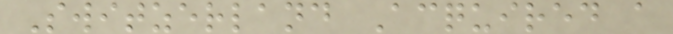Switzerland Acquired a
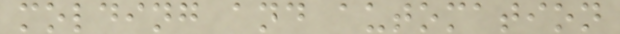molding and automation
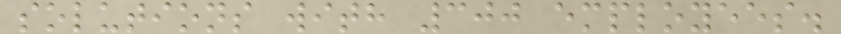solutions with 300 employees.
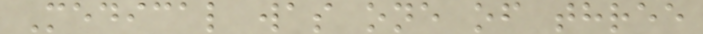Medical was one of three
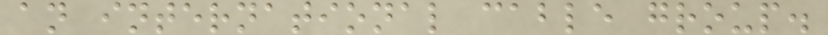an international cable group.
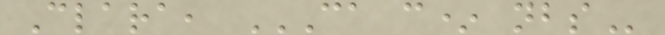Clara, CA C* NBS
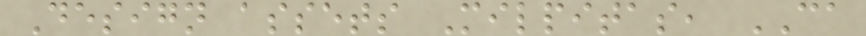Design assets Milpitas, CA
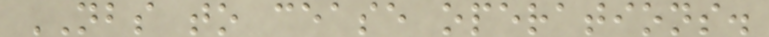NBS to cease operations.
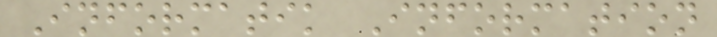Informatik Information
